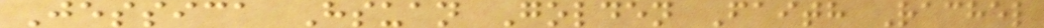Jessica Hsuan Golden Faith Rachel
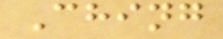Ching
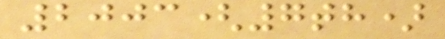2003(7th)
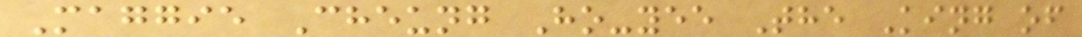Maggie Cheung Ho-yee The King of
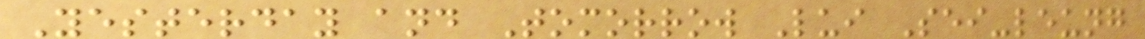Yesterday and Tomorrow Lui Sei-leung
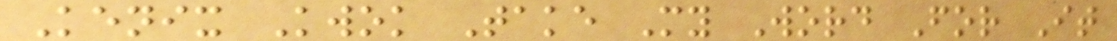Kenix Kwok Take My Word For It
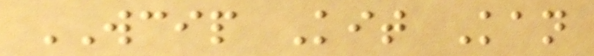WCIP Kit Kan
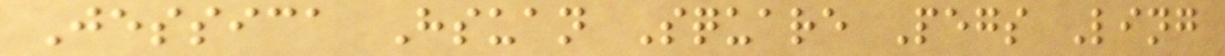Jessica Hsuan Square Pegs Ling
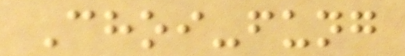Choi-fung
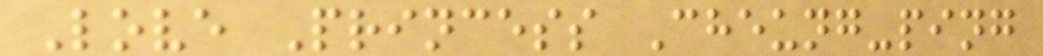Love Princess Cheung-ping
